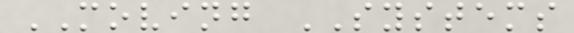MOVING SYSTEMS
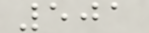501
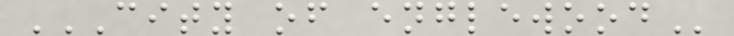CITY OF ENGLEWOOD
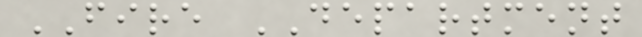FIRE DEPARTMENT
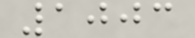1003
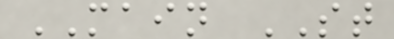MAIN ST
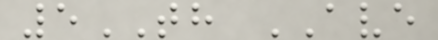5TH AVE
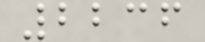2236
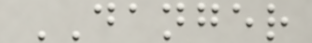DANGER
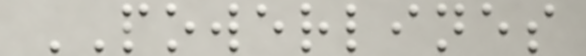POWERLINES
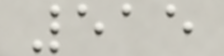515
